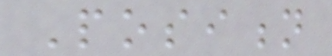Position
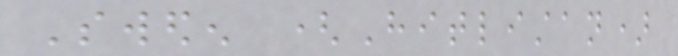Sweden (Hitlistan)
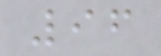96
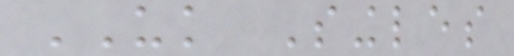UK Singles
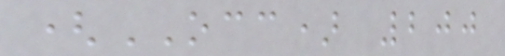(OCC) 200
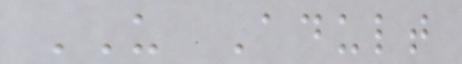US Adult
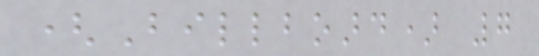(Billboard) 7
